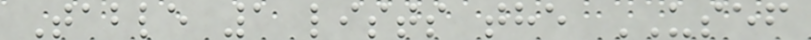Table 1 lists the USEF
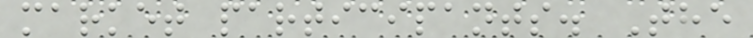market participants. The
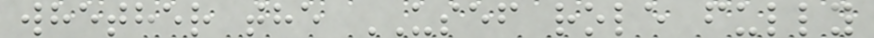whether the USEF role fully
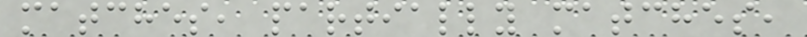matches, partially matches,
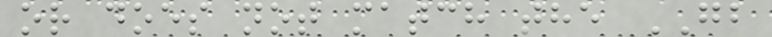or does not match the GB
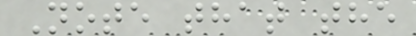Note that the
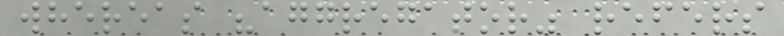whereas "aggregator" refers
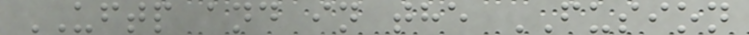UFTP and in the FUSION
